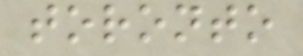toronto
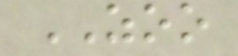ZOO
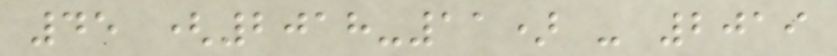45 (2018-11) - 2019
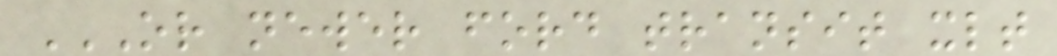OR NEWER FORD TRANSIT XLT
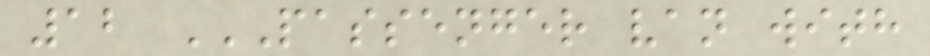12 PASSENGER VAN WITH
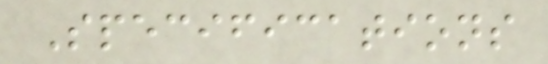Specifications
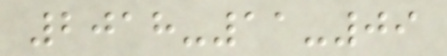2018-11-09
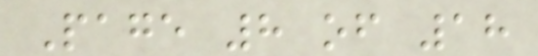Page 8 of 18
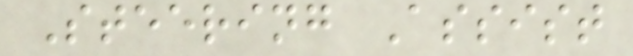Steering Assist
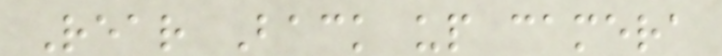Rear Back up camera
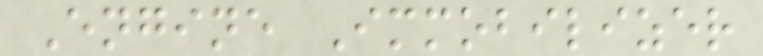Engine Immobilizer
